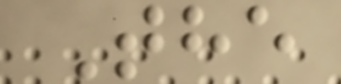The
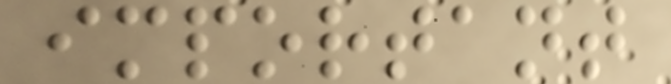important
